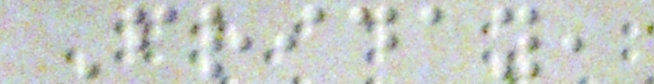Friday,
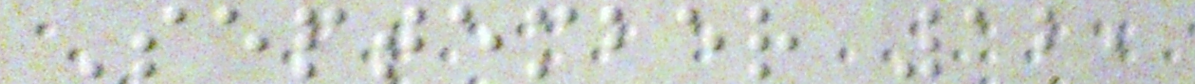September 12,
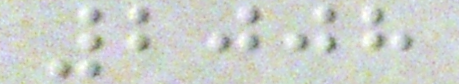2008
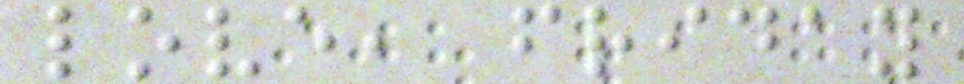love, friday
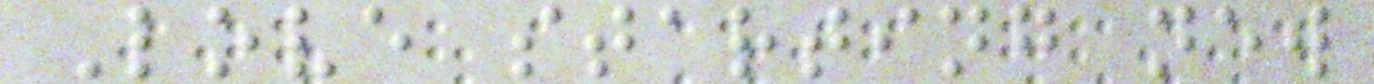Love starting new
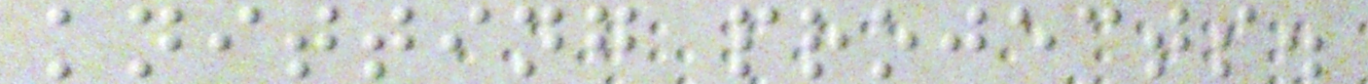knitting projects.
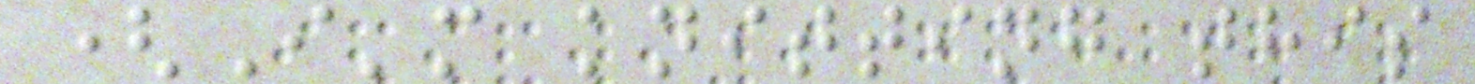(I'm knitting this
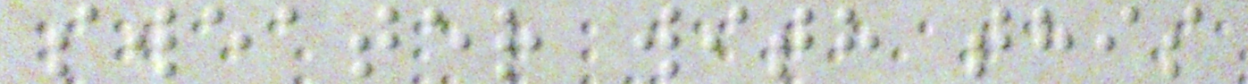sweater with this
